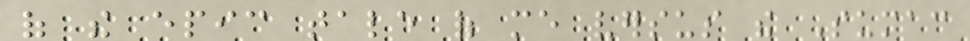of the epic tale of me versus the Sumac
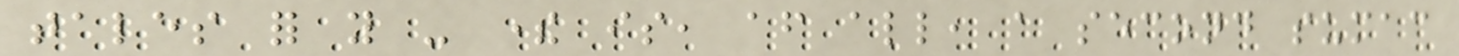tales for you - there is, after all, a second sumac
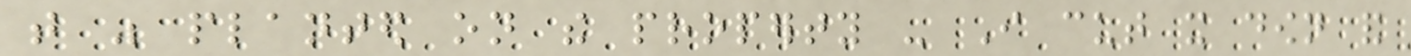that was planted on the property - I cut it down and
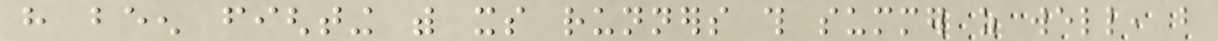have been fighting with its runners this summer as well, but
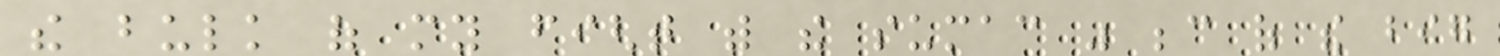the bulk of my fight with the sumac was because of the big
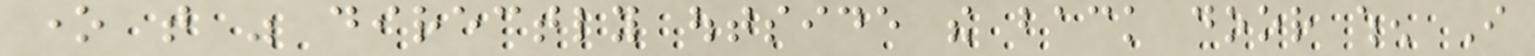one that was directly outside the back door when I
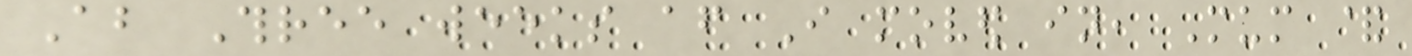About Three weeks after I moved in, Mum &
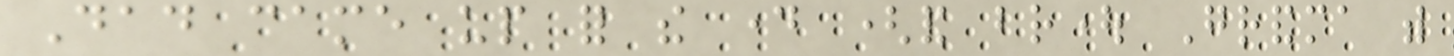Dad came up for the day (and brought Grandma with
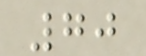70
